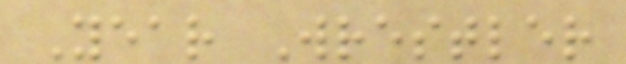Year Wrestler
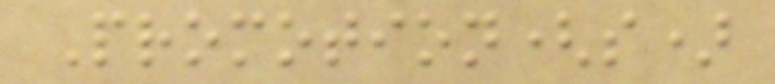Promotion(s)
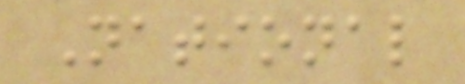National
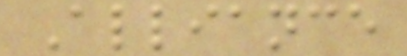Alliance
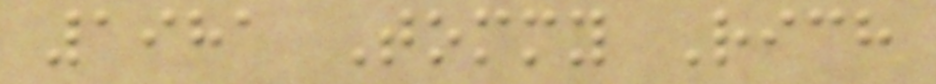1981 Tommy Rich
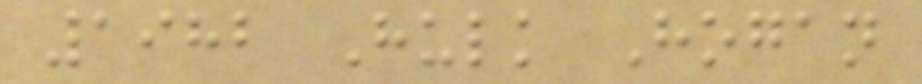1982 Hulk Hogan
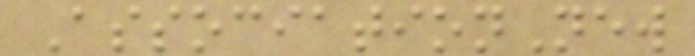AssociationNew
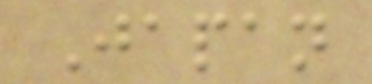Japan
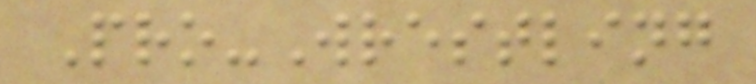Pro-Wrestling
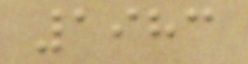1983
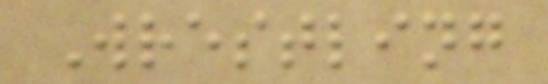Wrestling
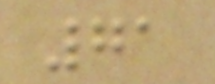71
